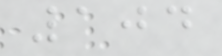104
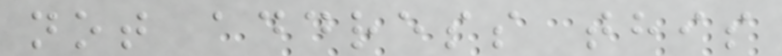not address this
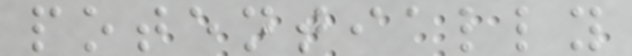potentially
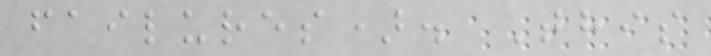failures). This
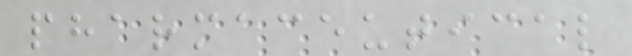pharmaceutical
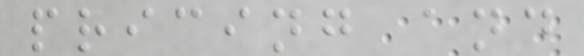pricing and
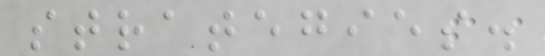strategies.
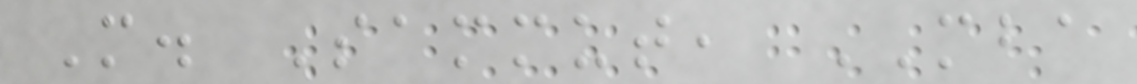M. Sammut, MBA
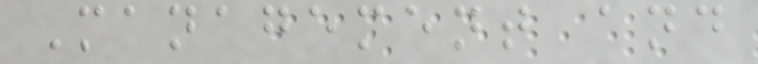Management and
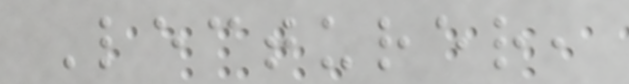Lecturer,
